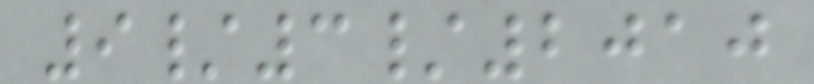9/3/2010
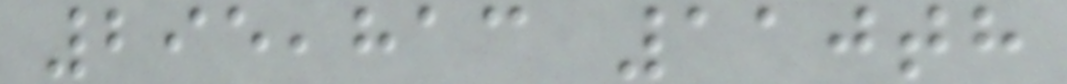295,813 110th
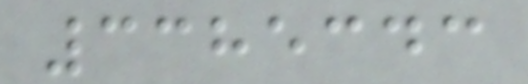3385343
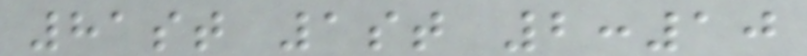81st 1st 2:10
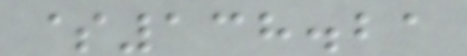$138.21
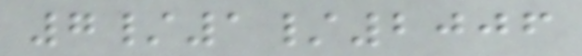7/1/2006
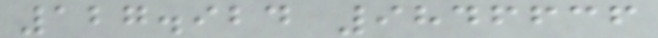127.924 9846636
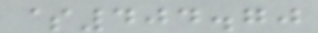$404.70
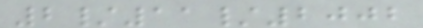2/11/2002
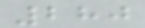280
